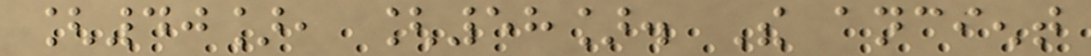[40], [58]. The ancient
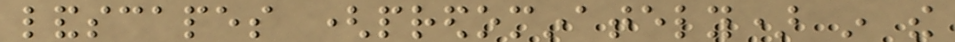landscapes (predominately) in the
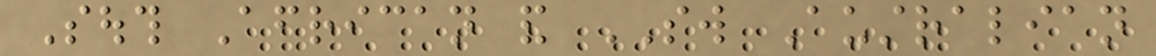South African and SW Australian
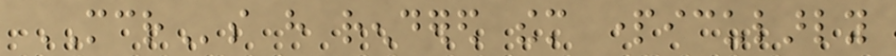MCRs have rendered them particularly
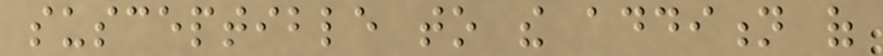susceptible to the addition of
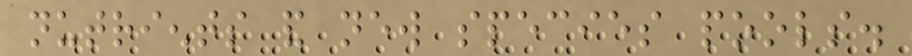nutrients and new species pools.
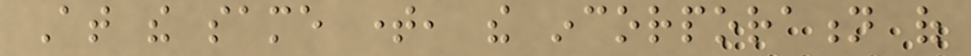At the same time, the incorporation of
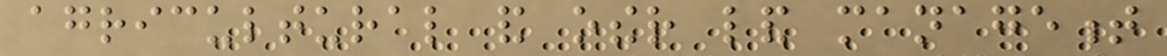agricultural and other land management
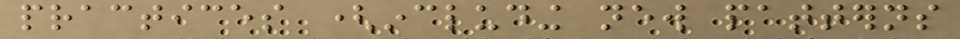practices (including new patterns
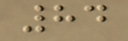84
